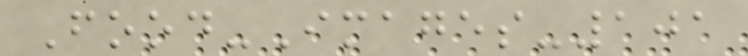Food-Images-101
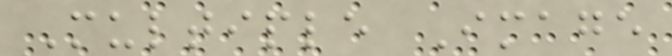Multiple Image
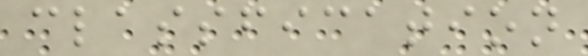classfication
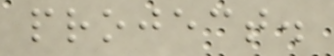project.
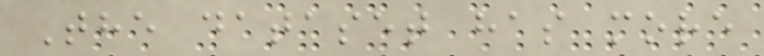The dataset has more
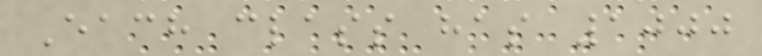Each class has 1000
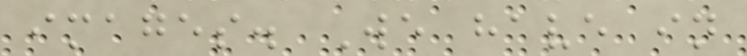images. We have in
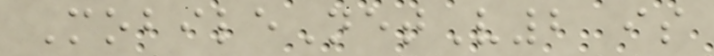MobileNetV2 is
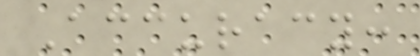Accuracy:
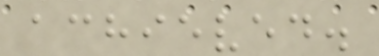achieved.
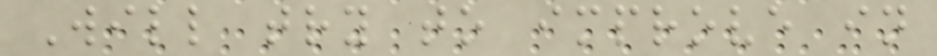Will try to improve in
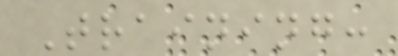Training:
